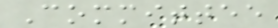Committee
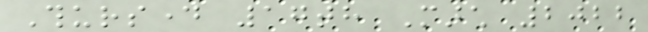Thursday 17th March 2022
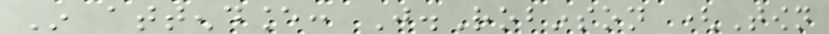In attendance: J.Robinson (Town
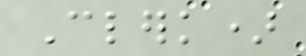Clerk)
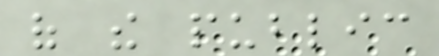of the public
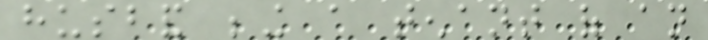husband being a tenant of an
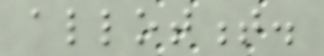allotment.
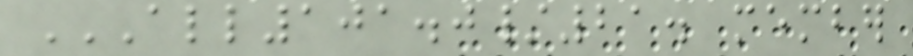ALL101.0/21. MEMBER
